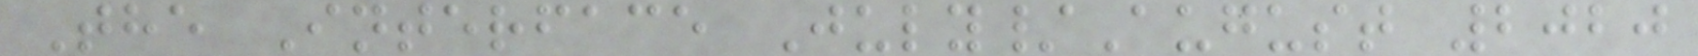The Interface July/August 2020
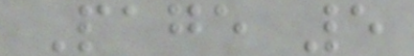Page 5
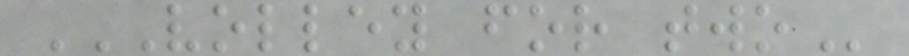VOLLEY FOR TWO
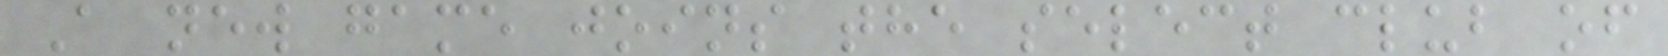A new game joins the select club of
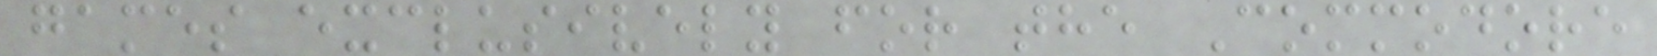games exclusively for the Commodore
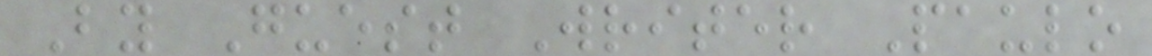By Guest Writer Paulo
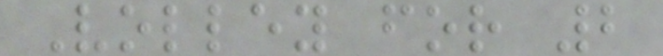Volley for 2
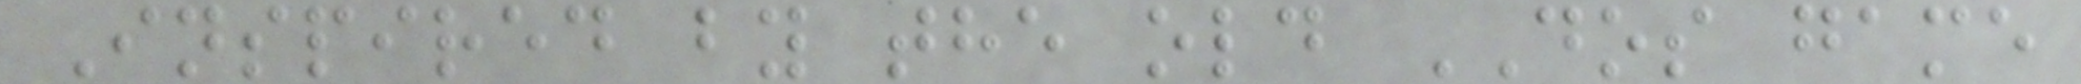Inspired by the old DOS game
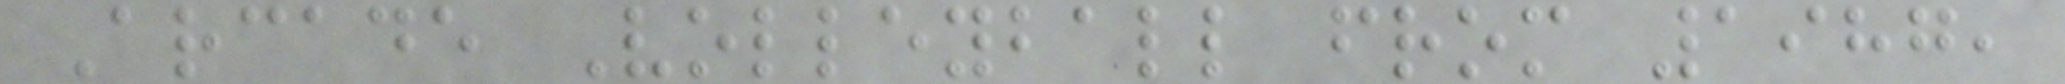Arcade Volleyball from 1987,
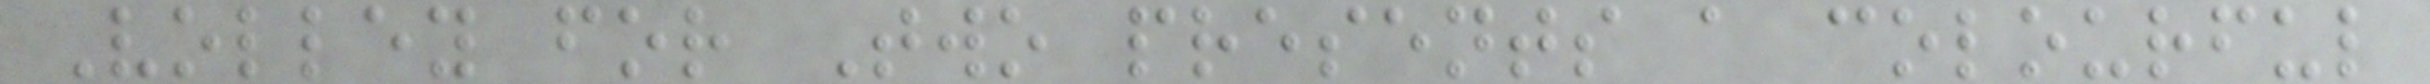Volley for Two presents a colourful
